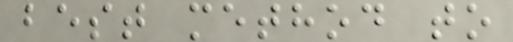best method to
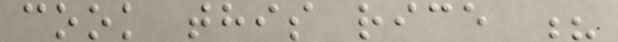cook this rice ?
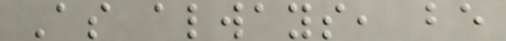As always, be
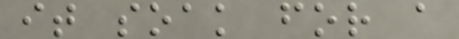it soak for a
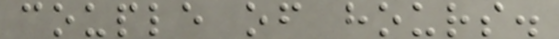couple of hours.
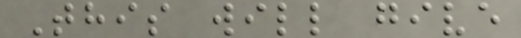This will give
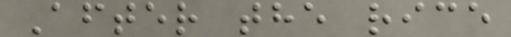After the rice
